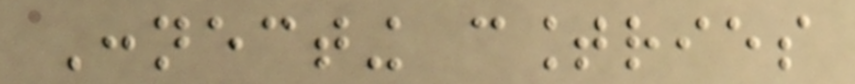Connecting countries
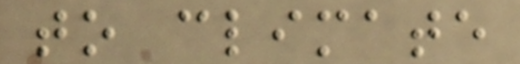to climate
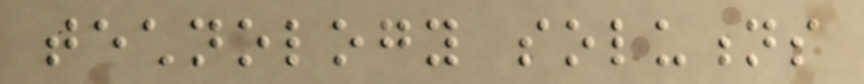technology solutions
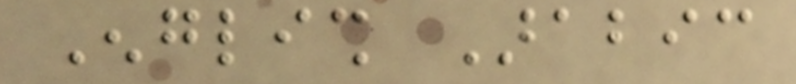English Arabic
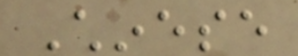Chinese
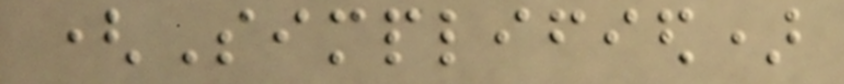(Simplified)
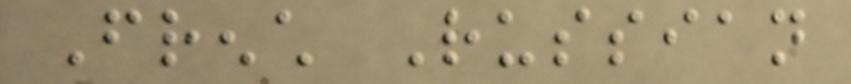French Russian
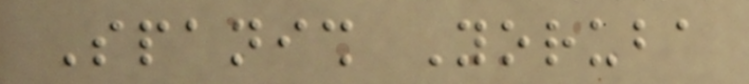Spanish Yoruba
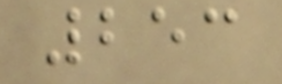253
